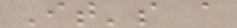It's a
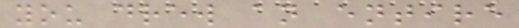you drew an entire
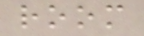room
